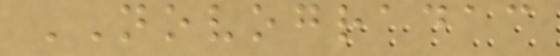NOVOGRADAC
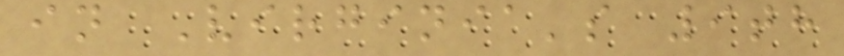in Virginia's 9th
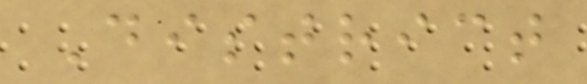District
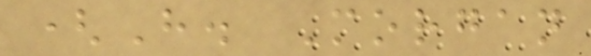(H. Morgan
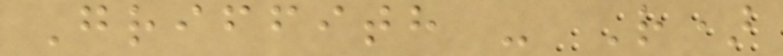Griffith - R)
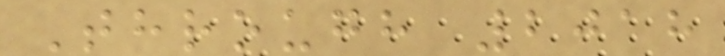Through 2018
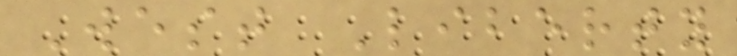West Liberty
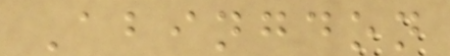Abingdon
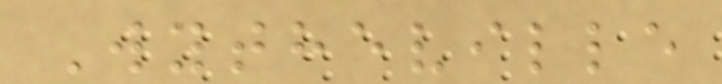Wytheville
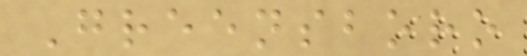Greensboro
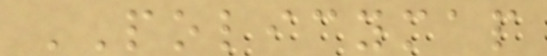POLICYMAP
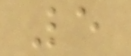5
